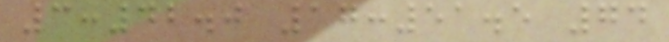3:42.0 17:51.5 74
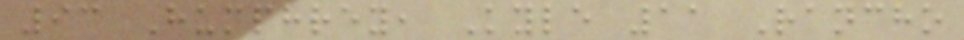93 Humphrey, Kyle 11 Rancho
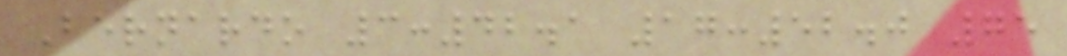Bernardo 3:42.1 17:52.0 75
